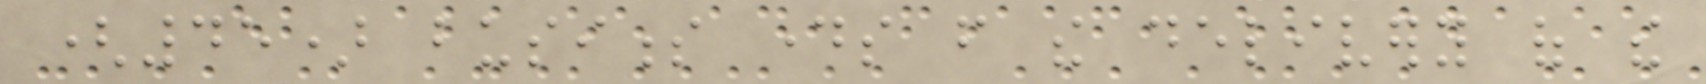(45) business days from the delivery of the
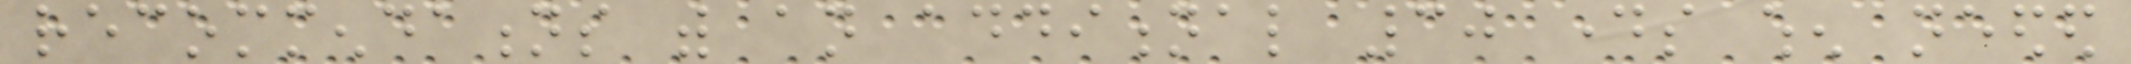recommendations with an additional 30 days when needed
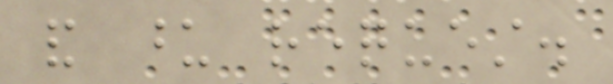and upon request.
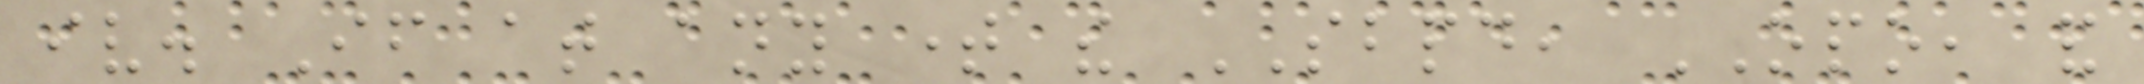iv. If at any time the SBPD, OPO, and
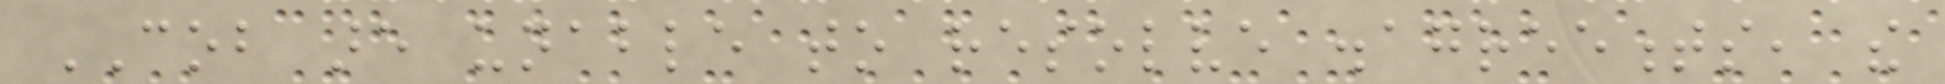COB are unable to resolve disagreements, the
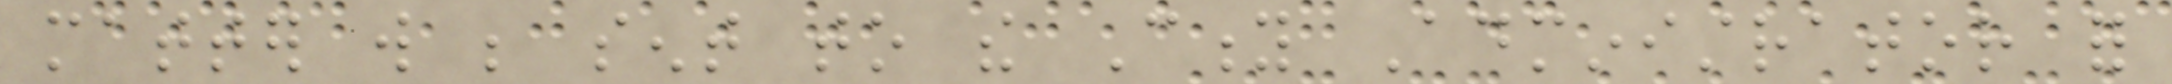matter will be sent to the City Administrator for
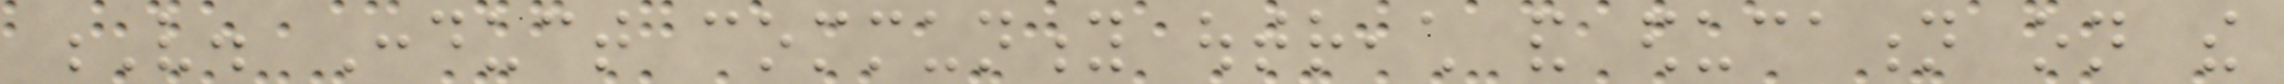V. Conduct community outreach and education on the
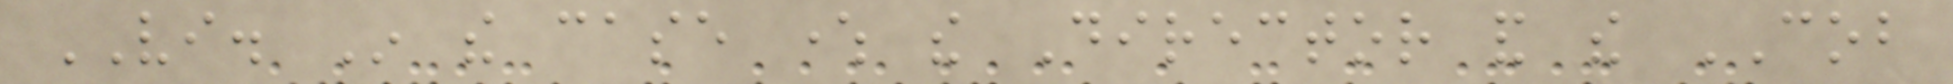VI. In the case where the Director and the COB
